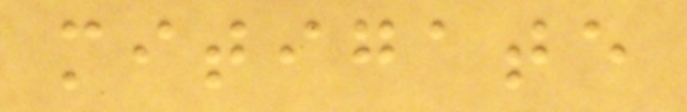mitigate
